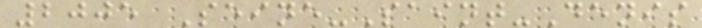2005 Seine-Saint-Denis
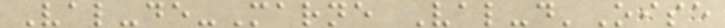Val-de-Marne Val-d'Oise
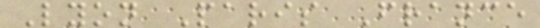Lyon Paris France
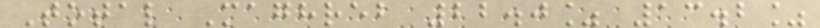Total Maghreb 22.0% 13.2%
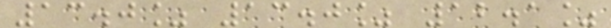13.0% 13.0% 12.1%
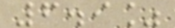6.9%
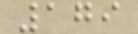179
